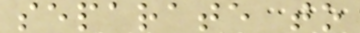separate to
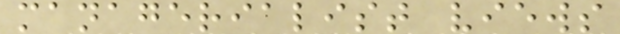managerialist views
